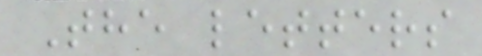The letters
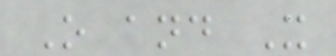O and X
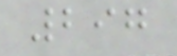297
